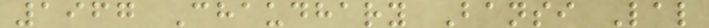1967 Chaudhary Bansi Lal
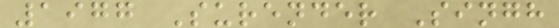1977 Surender Singh
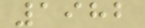1982
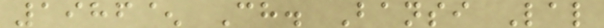1986^ Ch. Bansi Lal
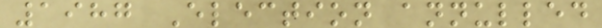1987 Election annulled
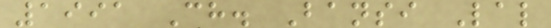1991 Ch. Bansi Lal
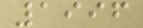1996
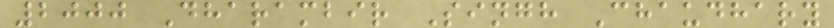2000 Dharambir Singh Chaudhary
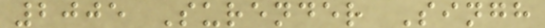2005 Surender Singh
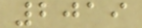2019
